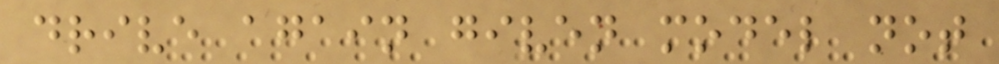drive again given model not
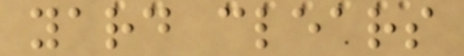yard clears
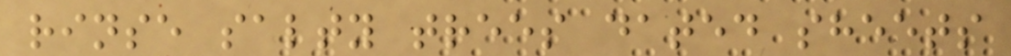rinse salty trees dated sheets
